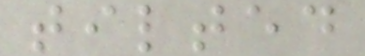tilted
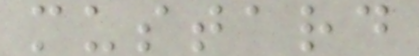mustard
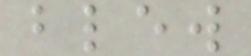blew
